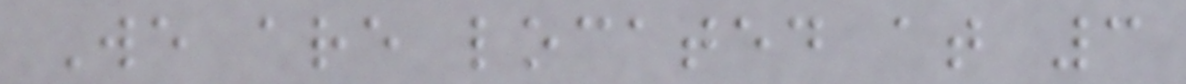We are located at 3
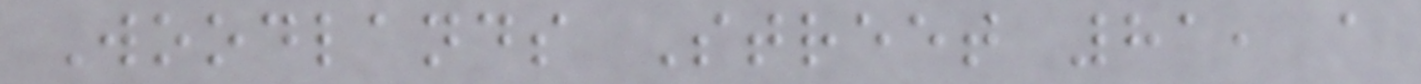Woodlands Street 81, a
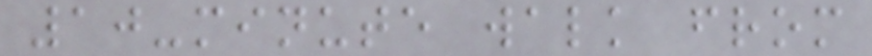10-minute walk from
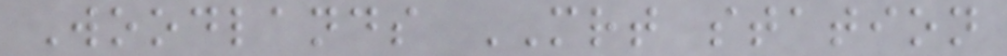Woodlands MRT station
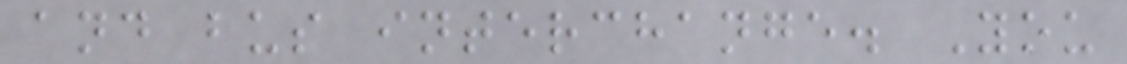and bus interchange. You
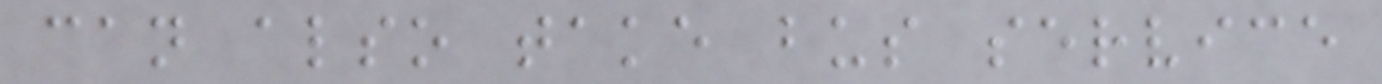can also take bus service
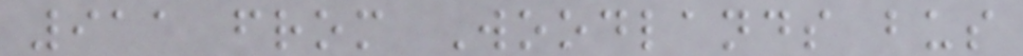911 from Woodlands bus
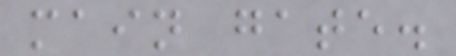main gate.
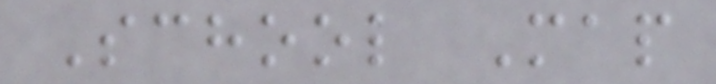School Map
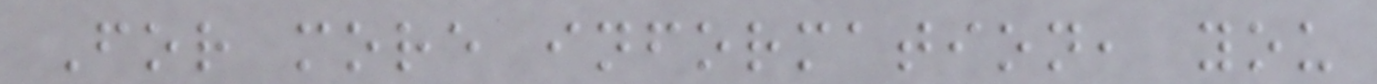For more information, you
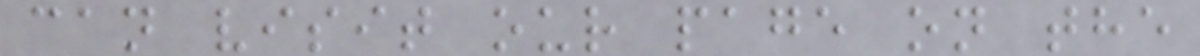can visit our page on the
